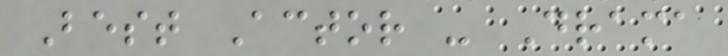Best Actor - Drama
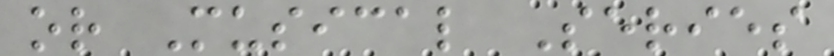or Musical Series
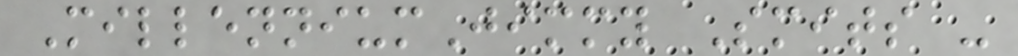MillenniumJimmy Smits -
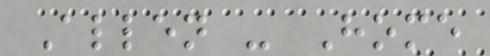Allen - Home
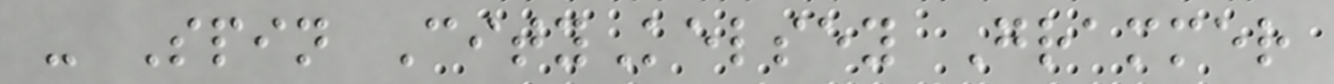- Spin CityKelsey Grammer
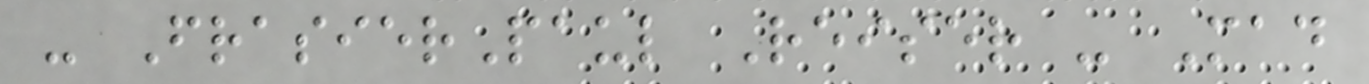- FrasierPaul Reiser - Mad
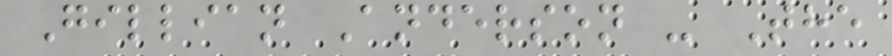Gillian Anderson - The
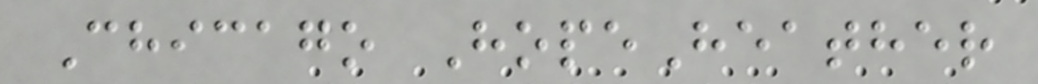Chicago HopeHeather
